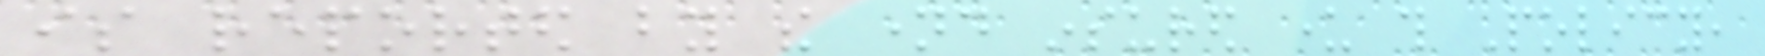is reported by the named insured under this Policy,
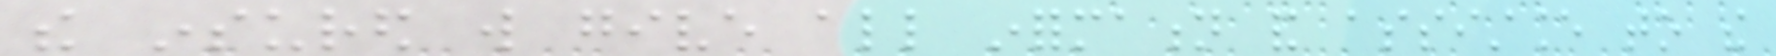the insured will give all information and assistance to the
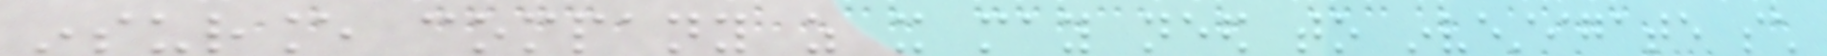insurance company as it may need to investigate such
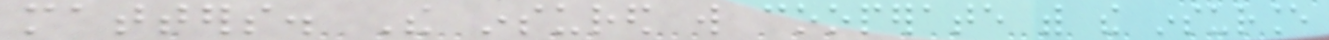matters. The insured will cooperate with the insurance
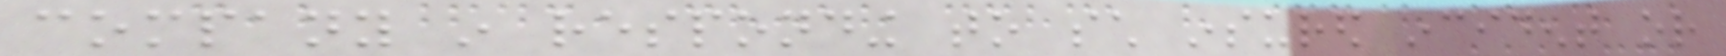company in responding to such insured incident or
